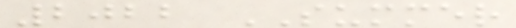2022 SUMMER
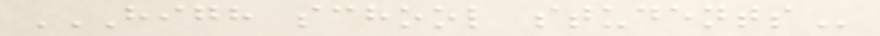HIGH SCHOOL STUDENTS
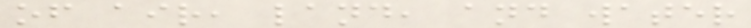of air, land, and water
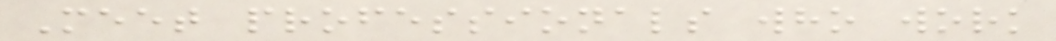Meet professionals who work
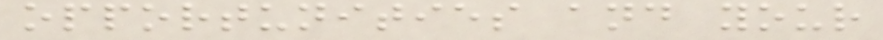opportunities and your
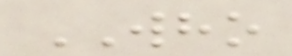WHO
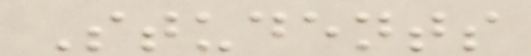Students
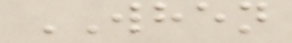WHEN
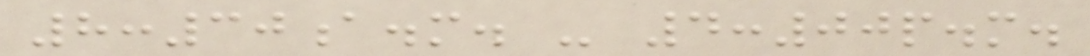8:30a.m. - 4:00p.m.
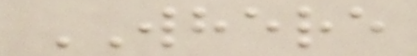WHERE
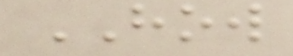HOW
